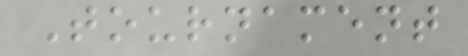Tournament
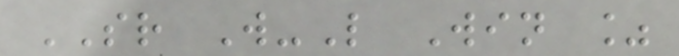SR W-L Win %
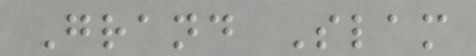Grand Slam
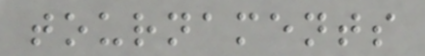tournaments
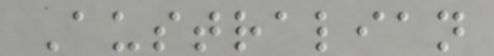Australian
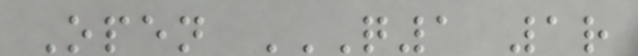Open Q1 1R
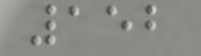152
